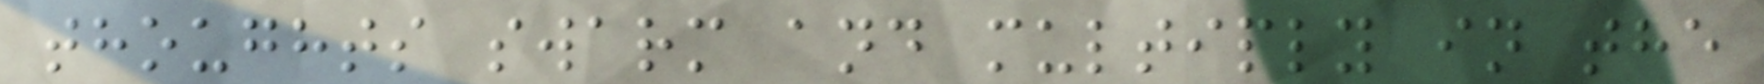thoughts swarm and multiply in the
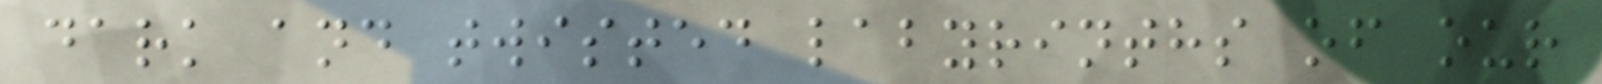dark and twisted labyrinths of our
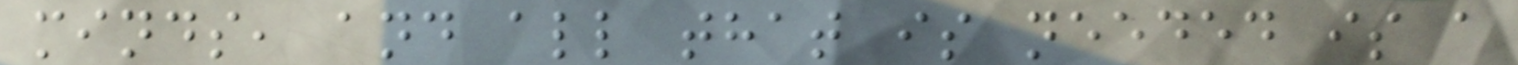minds, and all that is needed is a
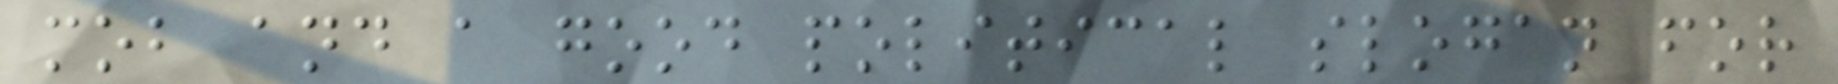mob and a good political slogan for
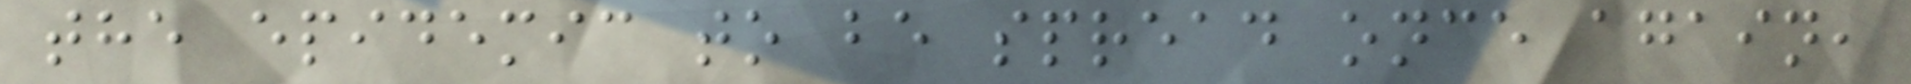the epidemic to be spread once again,
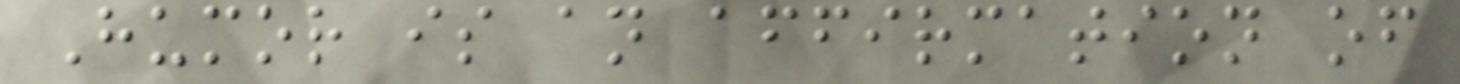Humor is an affirmation of
